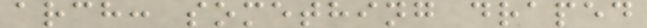arch: something draped
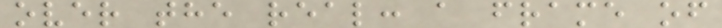over the real: a frame of
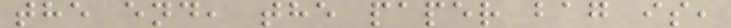the end, the paper bag is,
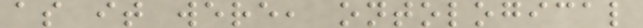as it were, ontological
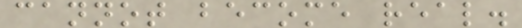cannot become real.
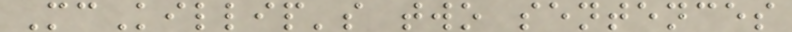McKillip's two sentences
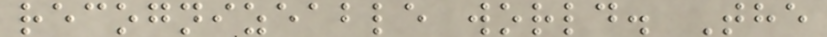recognizeable world. The
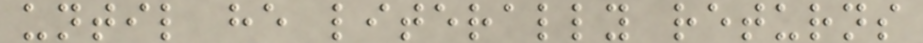until he literally returns
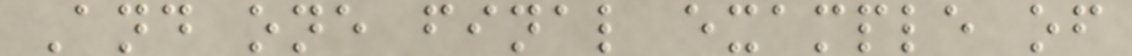And one final example of
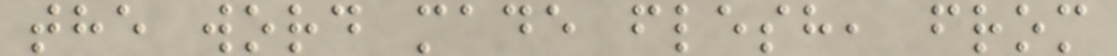the word made flesh, from
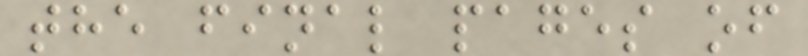the final pages of
